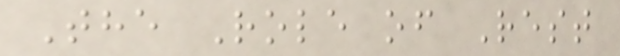The Role of Rest
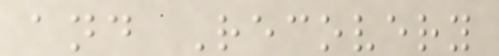and Recovery
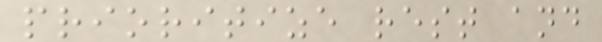prioritize rest and
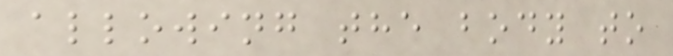allowing the body to
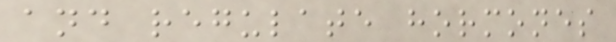and regulate hormones
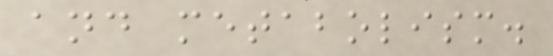and metabolism.
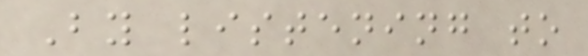By listening to
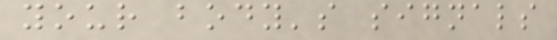your body's signals
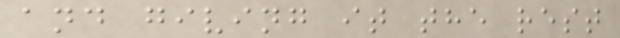and giving it the rest
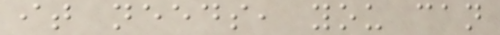it needs, you can
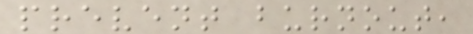prevent burnout,
